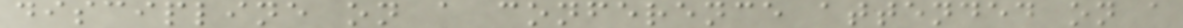discipline on a conference attended on a
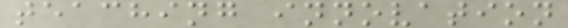teaching innovation
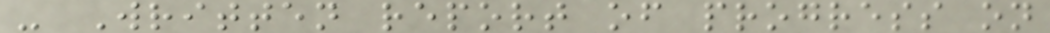- Written report of progress on
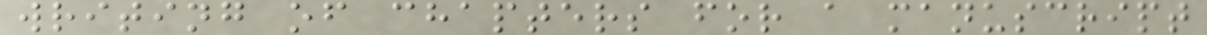writing of chapters for a manuscript
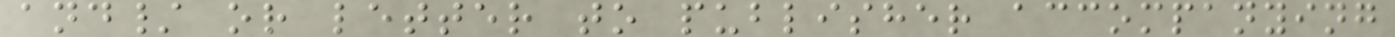and/ or letter to publisher accompanying
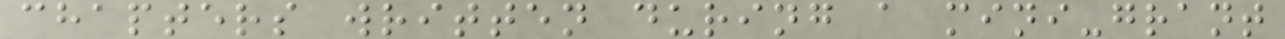chapters written during a mini-grant
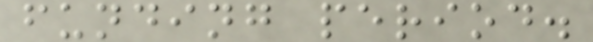funding period.
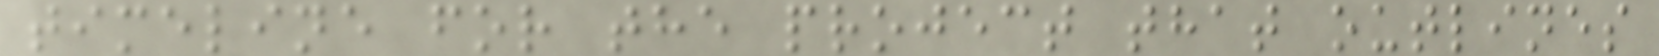timeline for the project that outlines
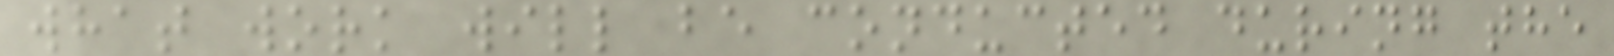what work will be conducted during the
